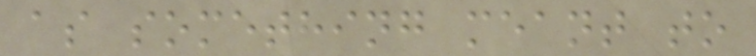as something meant to
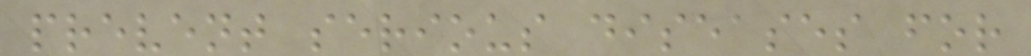prevent serious diseases for
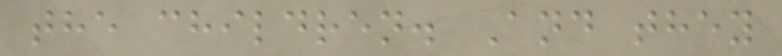the children. And they
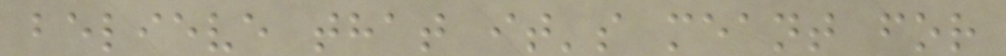believe that it's meant for
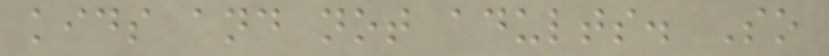kids and not adults. So
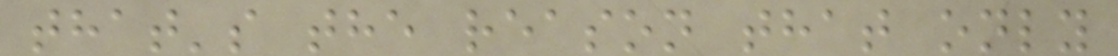that's the reason that only
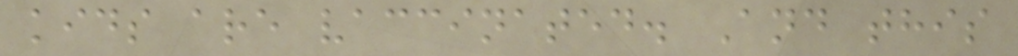kids are vaccinated. And this
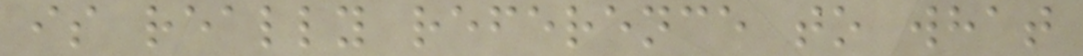is really reference to what
